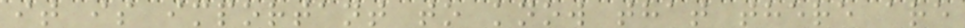it is important to know that there are
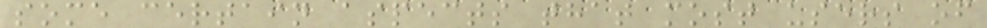some certain aspects that most users of
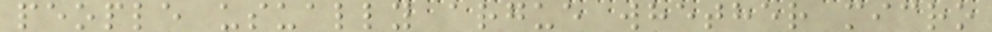people usually argue whether micro
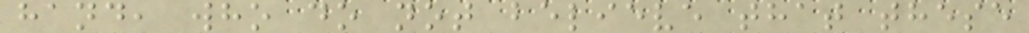hand, who do not believe that these
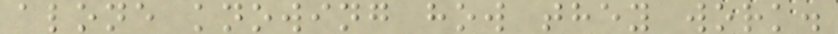alone knowing how they work.
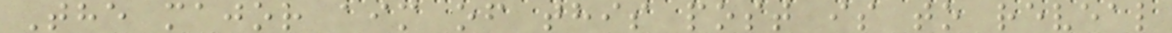The major aim of this post is to reveal
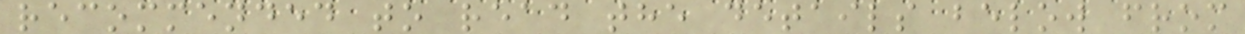recommended to read the details below from
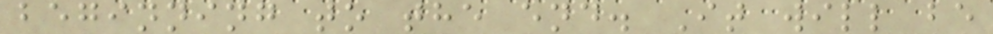beginning to the end. It will be
